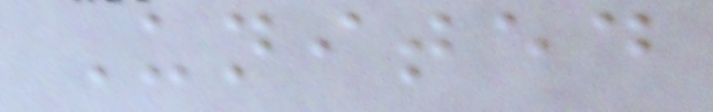United
